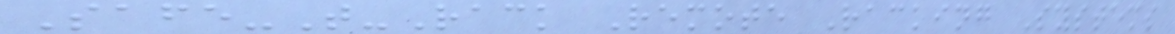Safe-T-Rack Remote Racking Systems
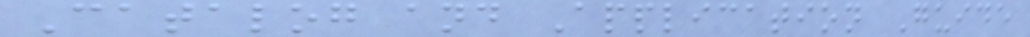Catalog and Application Guide
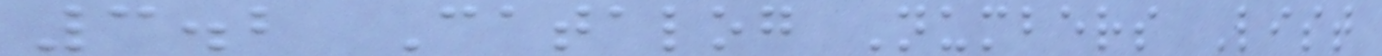3.2 Catalog Numbers List
